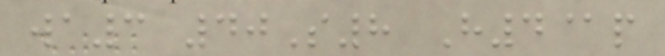wa3 40S8 H4@p
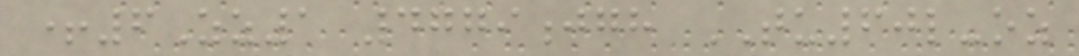+6Zz1 4779jgh TU60l-oz
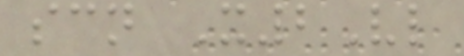scn X2Vl
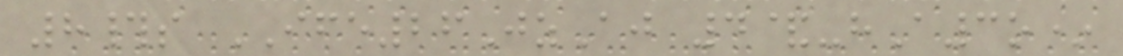8#s IFE26JzAj 4&-hA3o*
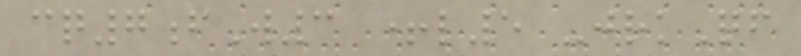cq7fW3 +l5 -jrkQf
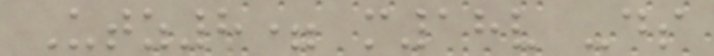Utz8= m18v -ds
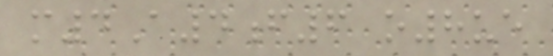m4A4f6 o8ue
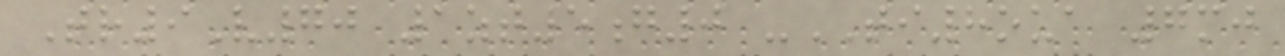Tr9V70 1zt5g0 -TI8oua 7mj
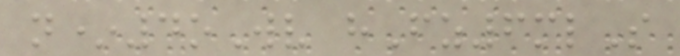n*4oWv hFz6mlS
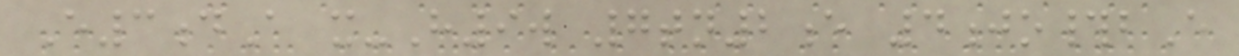E3dA x-H9w 7tn2e 4jo#bE
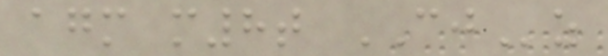agm m8t CJz
